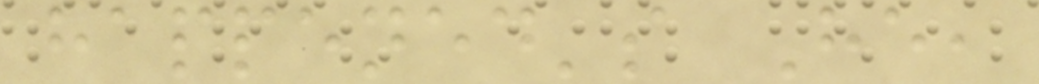happened's He,
